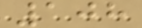108
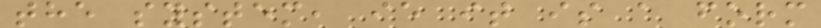the system, ie it is a form
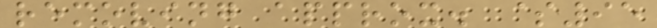removing approx. $95
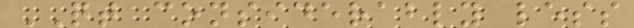QT considerably less
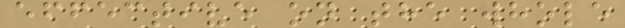effective on the whole
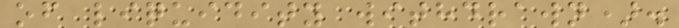of liquidity withdrawn).
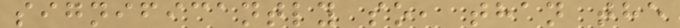significantly so, than the
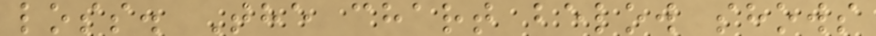loss. The chart below shows
